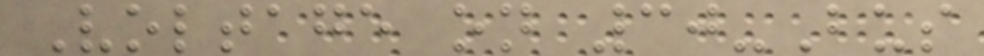Voltage on 30-Bus
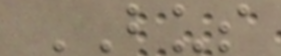BUS
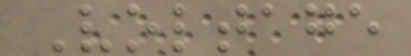Voltage
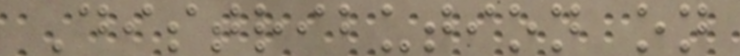Distribution on
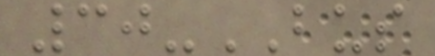30-BUS
